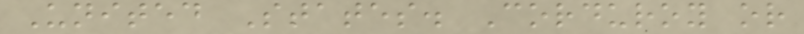United States. Corduroy or
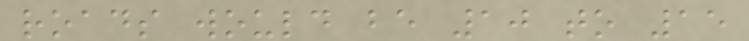roads would be 10 to 15
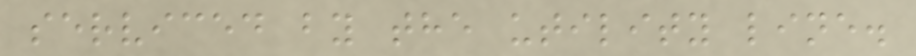serviced by the utility line.
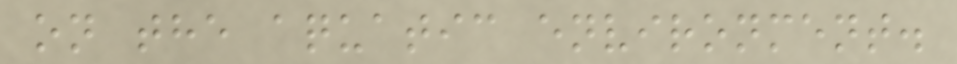on the aquatic environment.
